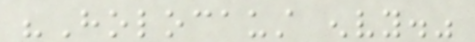"Holocaust envy."
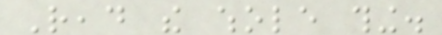Read the whole thing.
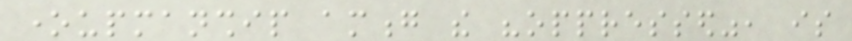oneupmanship among the "oppressed", is
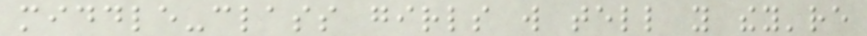middle-class girls will tell you they're
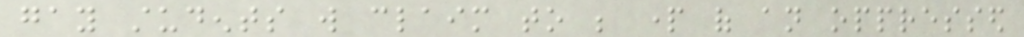gay students will claim to be part of an oppressed
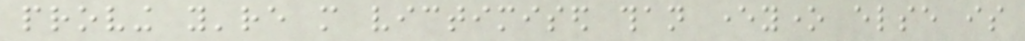proving you're more victimised than everyone else is
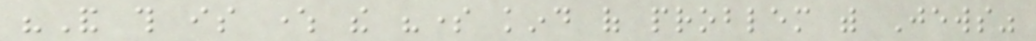"And this is where the "some kind of problem with Jews"
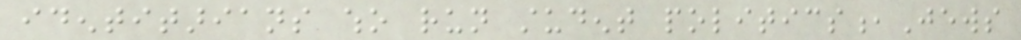identitarians who run student politics,Jews
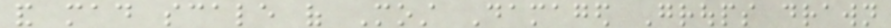and mad scale of Most Damaged Groups drawn
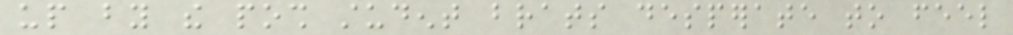up by the posh student brats desperate to feel
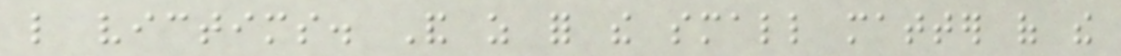like victims. And as for the small matter of the
